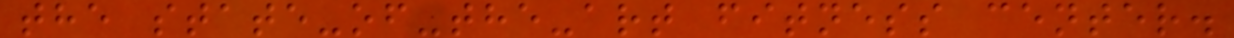the state-of-the-art fitness center.
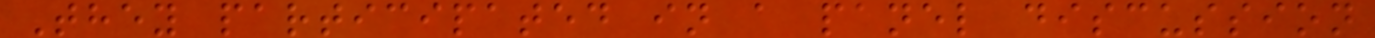They participated in a panel discussion
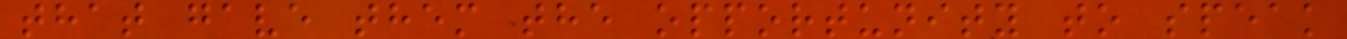that gave them the opportunity to speak
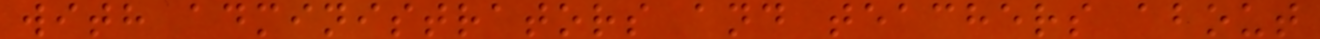with administrators and teachers about
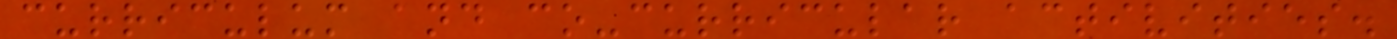curriculum and co-curricular activities.
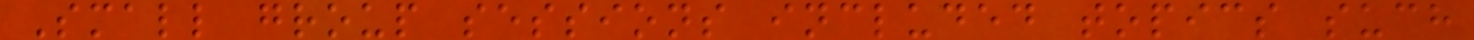Small group sessions included topics such
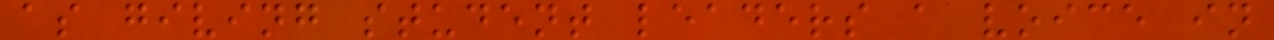as giving student leaders a voice in
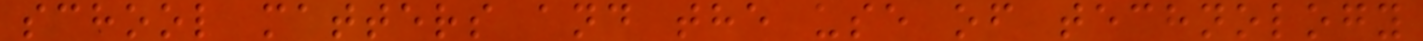school matters and the use of technology
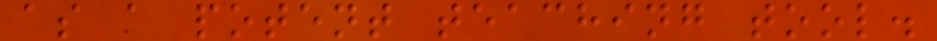as a potent teaching tool.
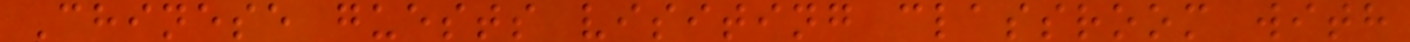Chinese guests visiting classroom with
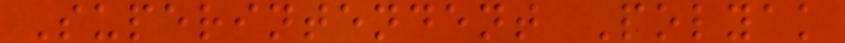Superintendent Polyak
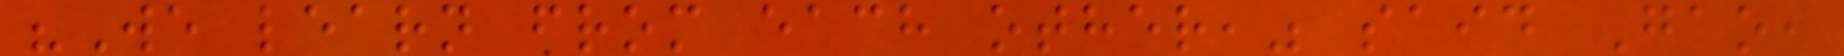"We learn from each other," said Gao,
